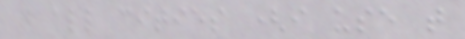do all cities (i use that
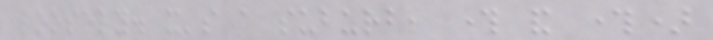loosely. it's a suburb, through and through)
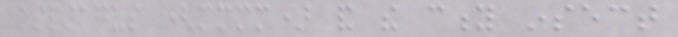asparagus (mmmm) and the city insect
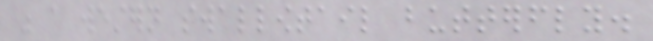was a western swallowtail butterfly.
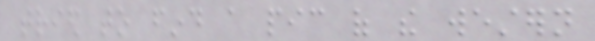tried to find a pic of the western
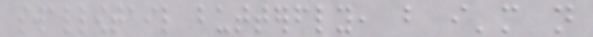swallowtail butterfly, but i'm not
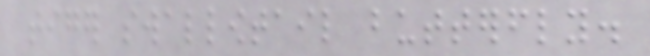tiger swallowtail butterfly.
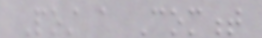Post a Comment
